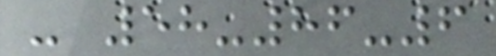- 58-86-6
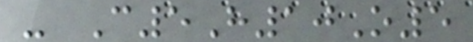- C5H10O5
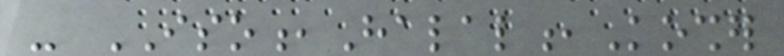- ISO,Halal,Kosher
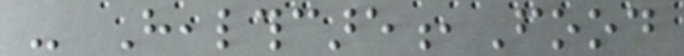- Healthcare,Food
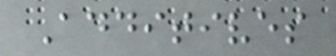Additives
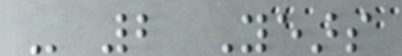- 2 Years
